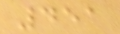451
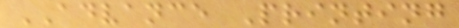ADVANCE Printing
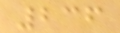236
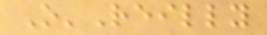O'Reilly
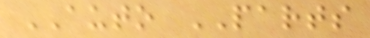AUTO PARTS
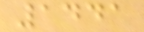1441
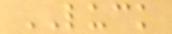LUCK
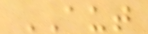AUT
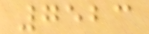7523
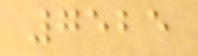7525
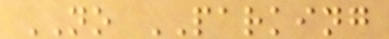NO PARKING
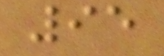95
